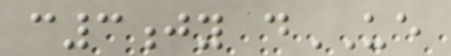c3jy dUE
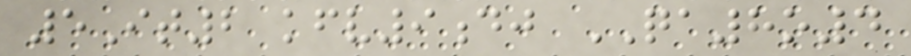5It2 kfv9dj QA8o4
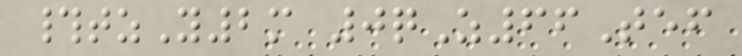#tzY2m 0qZ66Tef
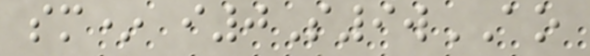sm* i0S9wAO
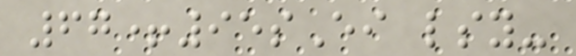67+95sEi lsy-
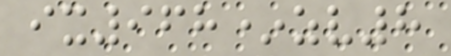ix968*zv8
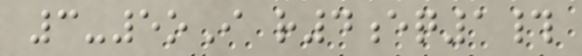3-5oI r4eq1#
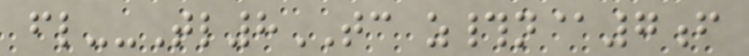fl--Tl8TC z#n@7f
